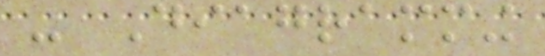- Diagramming
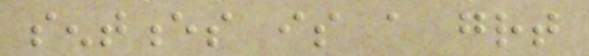sentences is a great
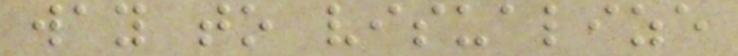way to visualize
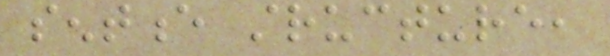sentence structure,
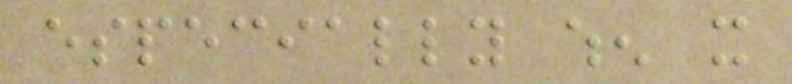especially when it
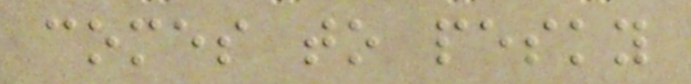comes to pesky
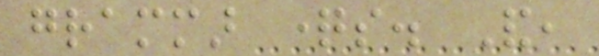grammar questions. And,
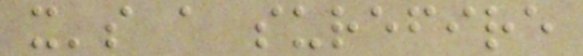it's a surefire
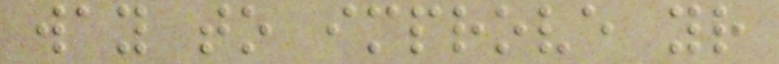way to improve your
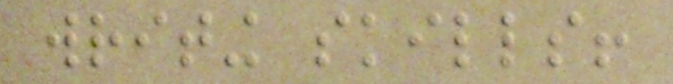writing skills!
